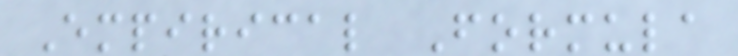Empirical Formula
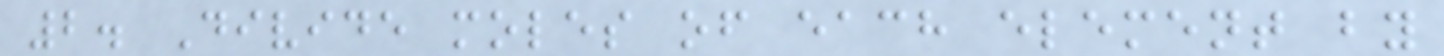2. Divide moles of each element by
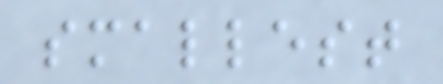smallest
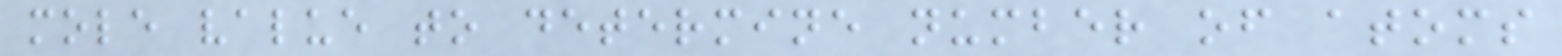mole value to determine number of atoms
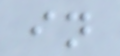in
